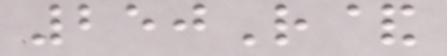250R&
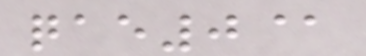qae0@
